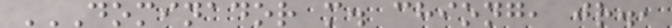DOMINADOR M. CHIONG, JR.,
